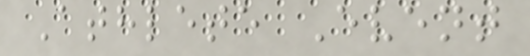Athlete Event
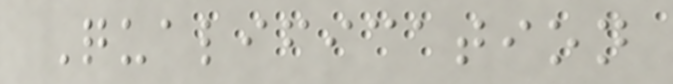Qualification
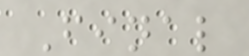Final
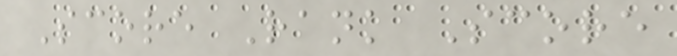Score Rank Score
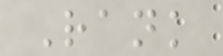Rank
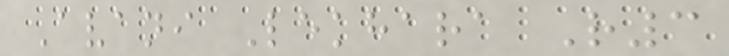Avani Lekhara R3
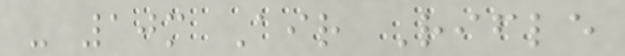- 10m Air Rifle
